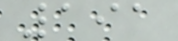191
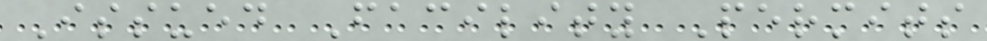Issued Facility Permits
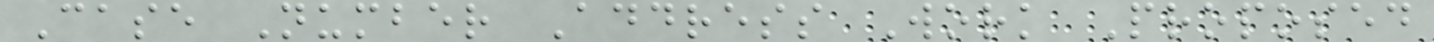Case Number Address Work Proposed
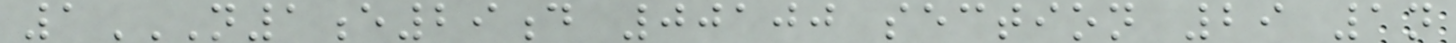1N1E29D 00100 SECTION 29 1N
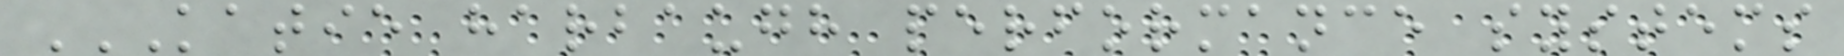KATIE HARBAUGH PERFORMANCE SYSTEMS
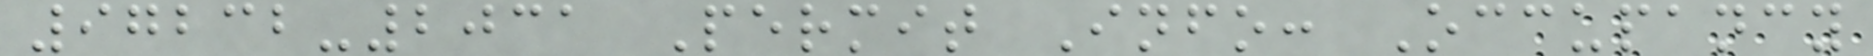97232-2031 Permit Info: Occupancy
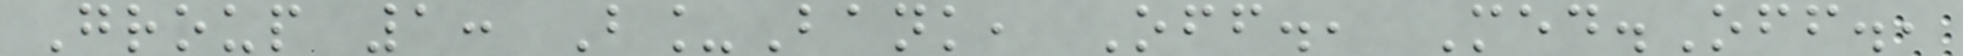Group 1: B_Bank, Off., Med.Off.,
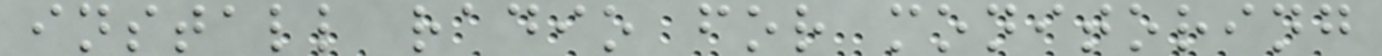install radio for monitoring
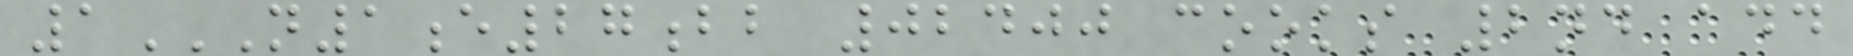1N1E27BB 02400 COOKS 2ND ADD
